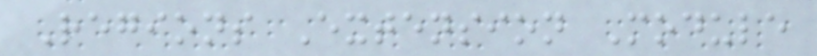Regions Extension Module
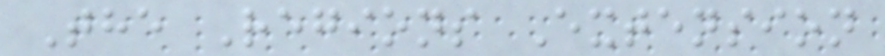The Regions Extension
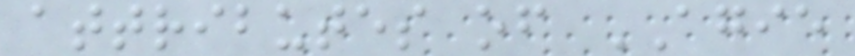attributes of AGIE
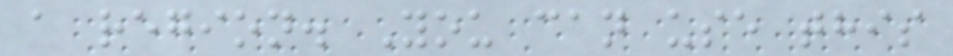a region. You can use this
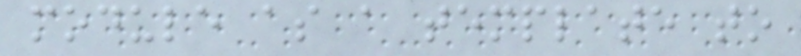module as a template to
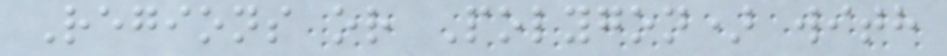Regions or Polygon) with
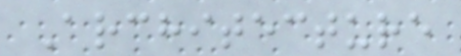Architecture
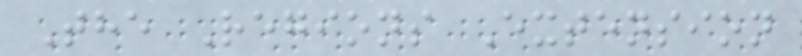The Regions Extension
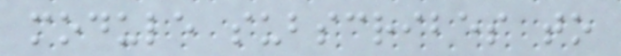module subscribes to
